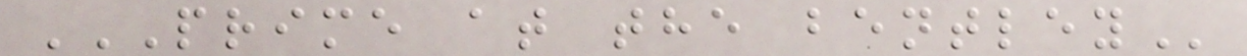PRIME AT THE BENTLEY
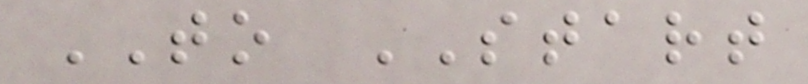TO START
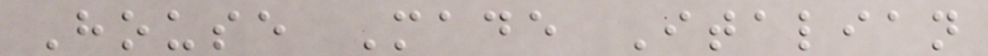House Made Italian
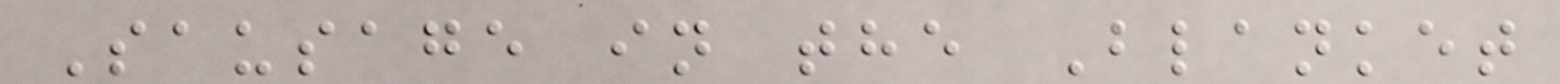Sausage in the Blanket
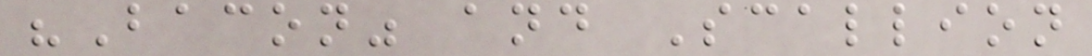"Bacon" and Scallion
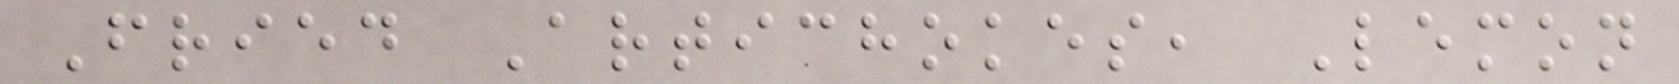Fried Artichokes, Lemon
